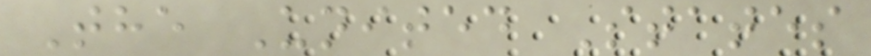The United States
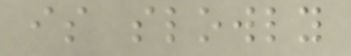is slowly
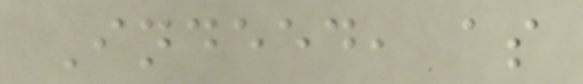Indeed, as
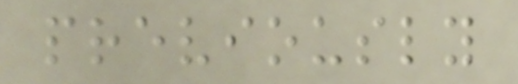previously
